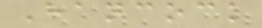Hancock
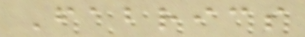Fabrics
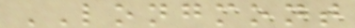LONGMONT
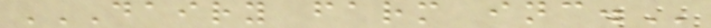DAIRY FARM INC.
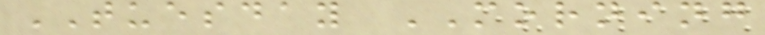TUESDAY MORNING
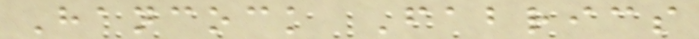Hancock Fabrics
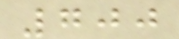700
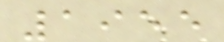1955
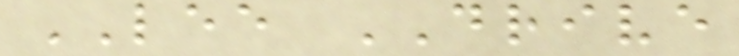LEE DRIVE
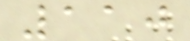110
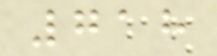718
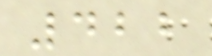422
